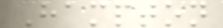Hampton
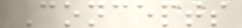Concepts
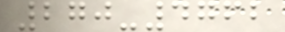270-4762
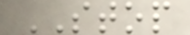STOP
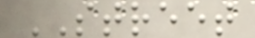STREET
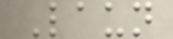Laun
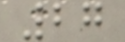27
